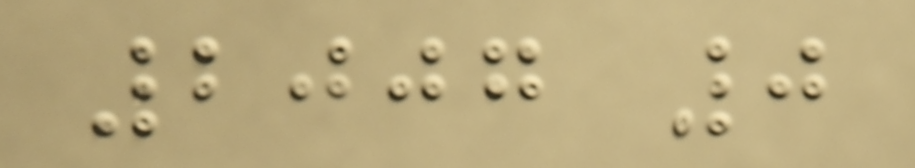2007 0
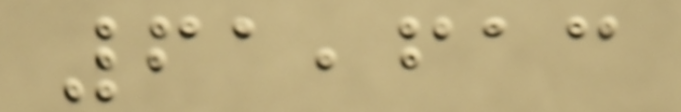61,613
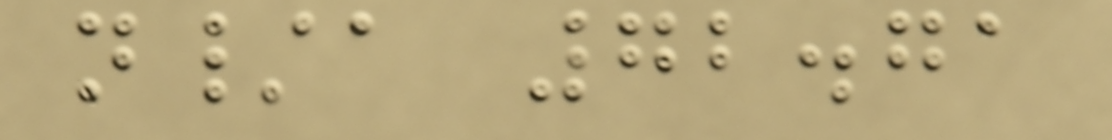n/a 72.71
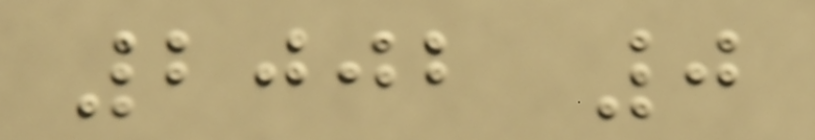2002 0
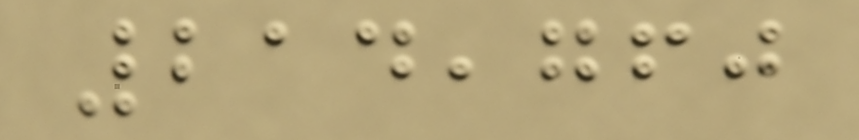214,760
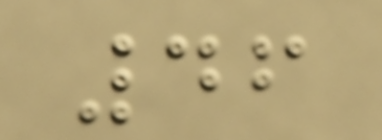46
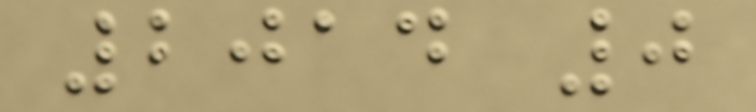2014 0
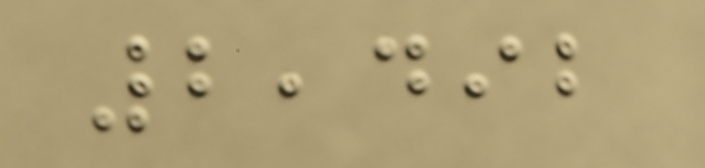2,492
